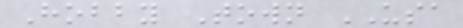Hobby Town USA
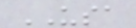USA
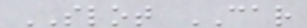SLOT CAR
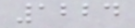1224
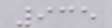935
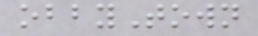obbyTown
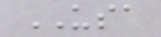USA
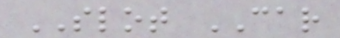SLOT CAR
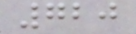720
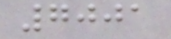7001
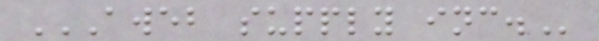AWEB SUPPLY INC.
